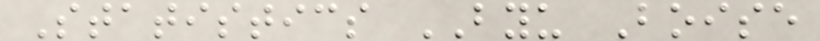Statistics BYU Boise
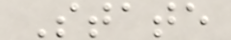State
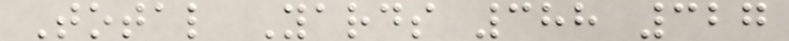Total Yards 388 327
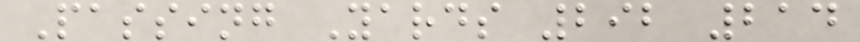Passing Yards 292 214
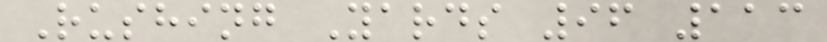Rushing Yards 96 113
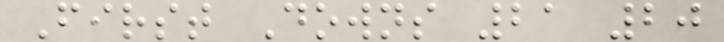First Downs 21 20
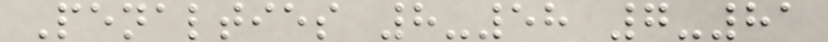Penalties 8-58 7-81
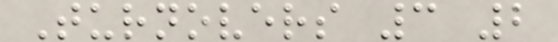Turnovers 3 2
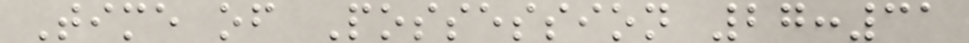Time of Possession 27:31
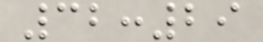32:29
